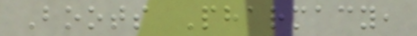Boots Pharmacy,
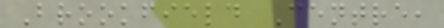Brookfield Centre,
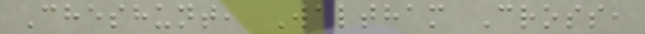Cheshunt, Waltham Cross,
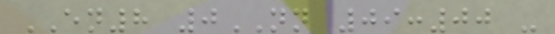EN8 0NN 09:00 -
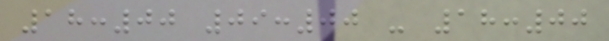18:00 09:00 - 18:00
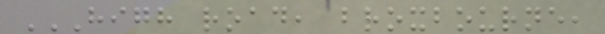HIGH ROAD, BROXBOURNE,
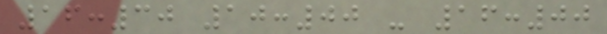16:30 10:00 - 16:00
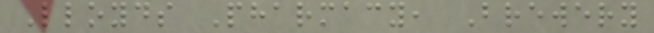Lloyds Pharmacy, Brewery
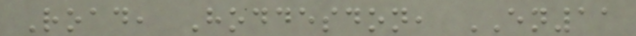Road, Hoddesdon, EN11
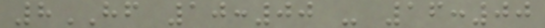8HF 10:00 - 16:00
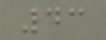43
